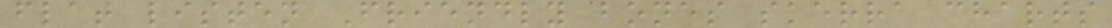flat listen Friendly bones skerra charts
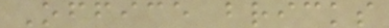Office bricks
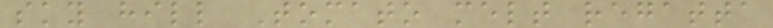sky hill Tomato melt regatta
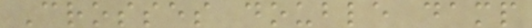Crosses double damp
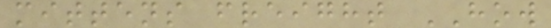mittens freight HOW
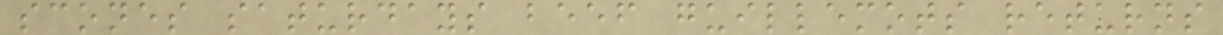scones saturdays beef guillemots returns
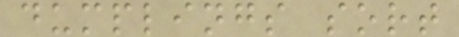dumplings sort
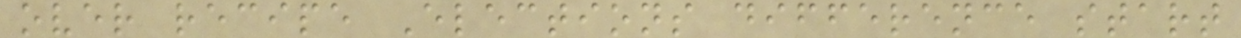over recipe Elections difference start
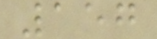157
